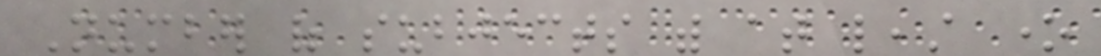Number of subjects with at least one
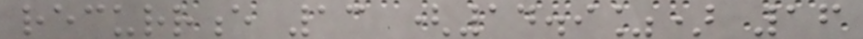recurrence 13 (14.9%) 16
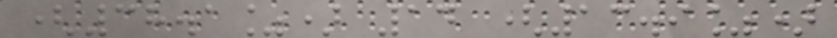(38.1%) 14 (13.9%)
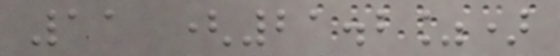11 (21.2%)
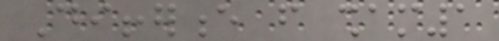Difference from sham1
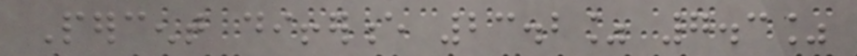Percent difference 23.2% 7.3%
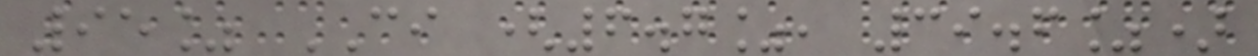95% CI (6.7%, 39.6%)
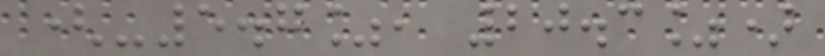(-5.7%, 20.3%)
